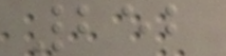252
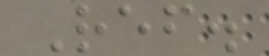Ref.
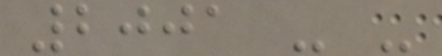2001 - -
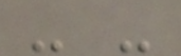- -
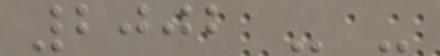2002 - -
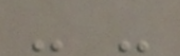- -
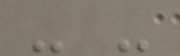- -
